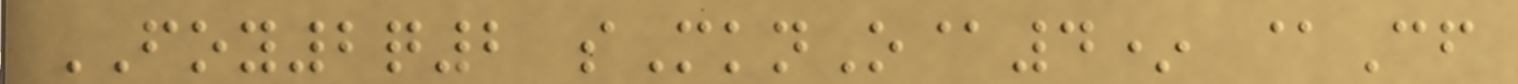FOY2q2 sMknO@4* @Cf
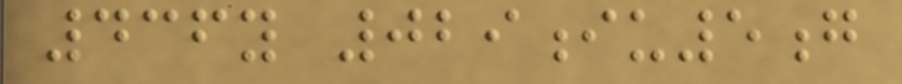436y 029iu5g
